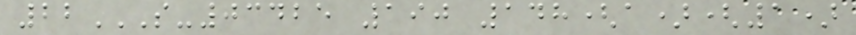22S-03425 190 148(A)(1)
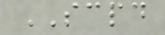SCPD
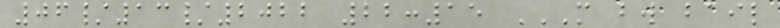06/13/2022 22:15 M BW BAIL
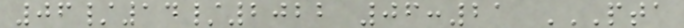06/14/2022 06:21 PTA
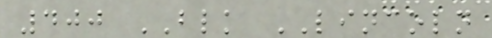400 BLK LINCOLN
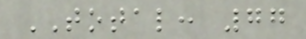TOTAL: 77
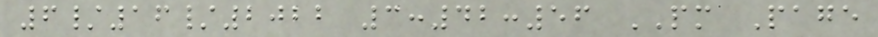6/16/2022 3:42:56 PM Page
